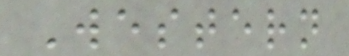Western
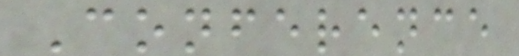Conference
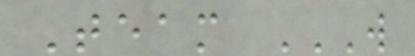Team W
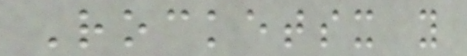Rocketsx y
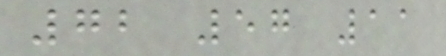72 57 11
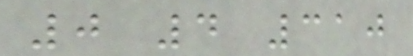0 4 310
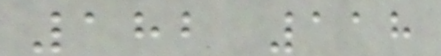182 118
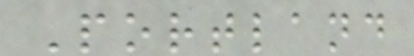Portland
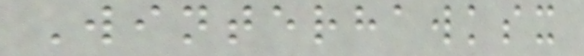Winterhawksx
